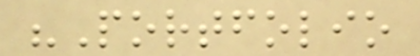"Portfolio
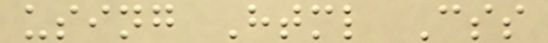using Html Css
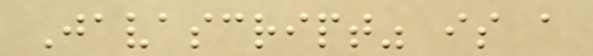Javascript" is a
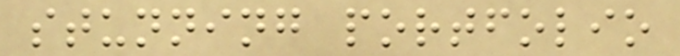stunning portfolio
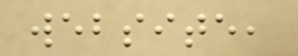website,
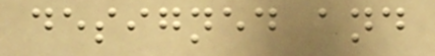designed and
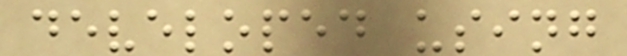developed using
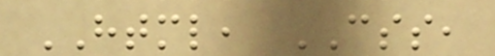HTML, CSS,
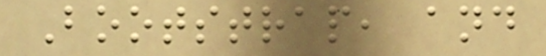Bootstrap, and
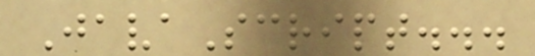JavaScript...
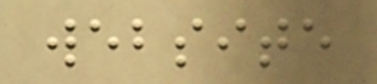website
